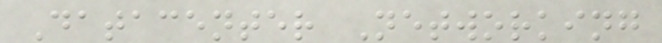Datacenter Networking
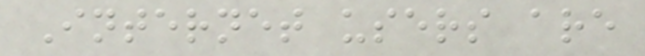Internet users are
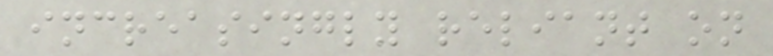increasingly reliant on
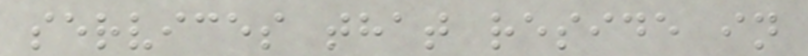services that reside in
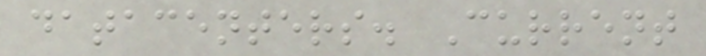datacenters. Current
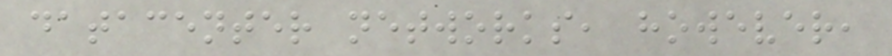datacenter networks, however,
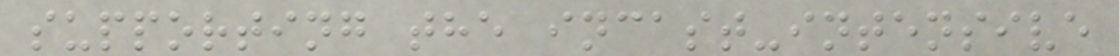supporting the incast-intensive
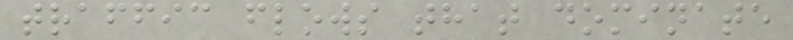traffic flows that dominate
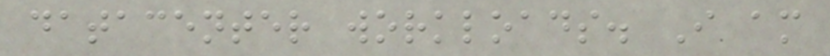datacenter workloads. I am
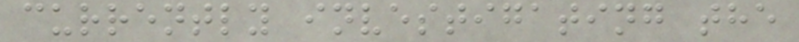currently investigating the
